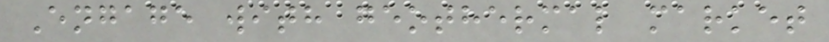Engage with geothermal market
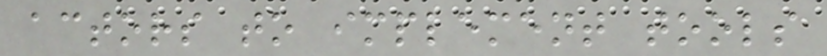actors to implement tools
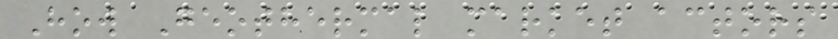How Geothermal market actors
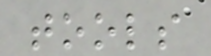tools
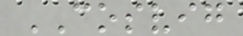COSVIG
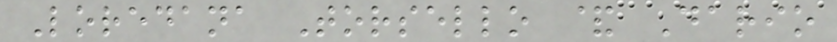Loredana Torsello & Dario
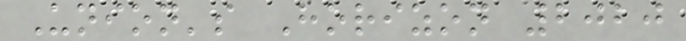Union's Horizon 2020
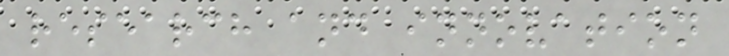research and innovation
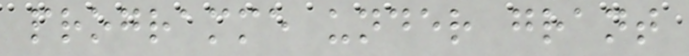programme under grant
